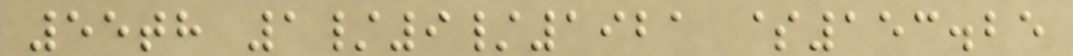55th 1/9/1921 $153.25
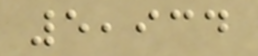5,934
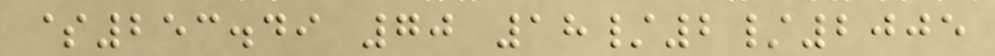$253.49 70 18/2/2005
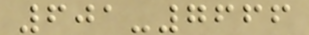601-7666
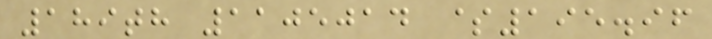189th 1105014 $195.96
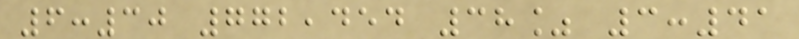6:30 772,454 38% 3:41
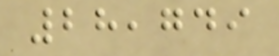28,749
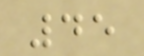45
